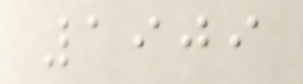1909
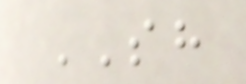SH
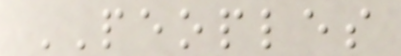PEOPLES
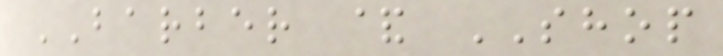BARBER & SHOP
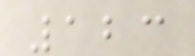123
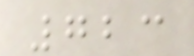723
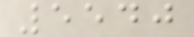5540
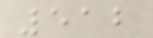512
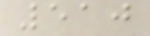510
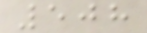508
